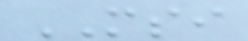MSI
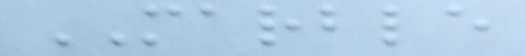MARBLE
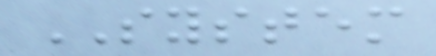SYSTEM
